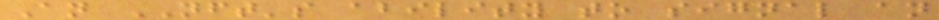An NFT's ability to signal an
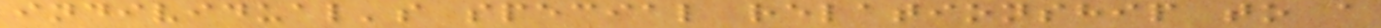individual's special relationship to a
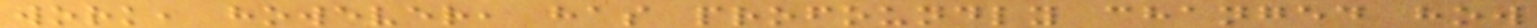work, however, has profoundly changed how
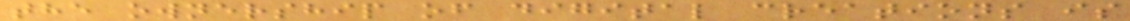the ownership of digital creations is
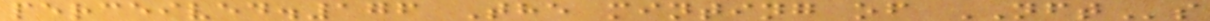perceived.176 The minting of NFTs
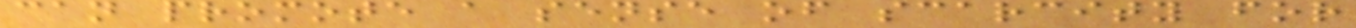can promote a sense of scarcity for
